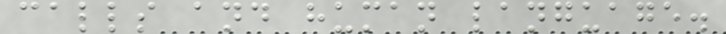calls and human language.
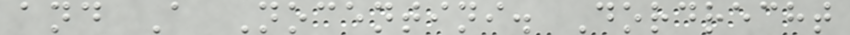and A Nocentini. Dordrecht
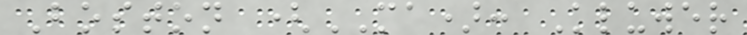Boston (MA): Kluwer
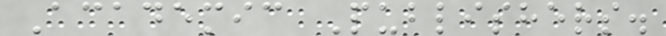Academic Publishers.
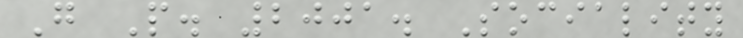G P. 2001. Sociality
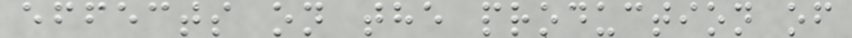effects on the production of
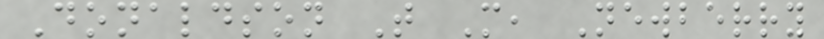Donaldson T M, Newberry
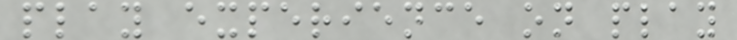play experience on play
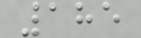185
